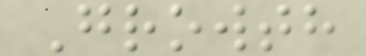Growth
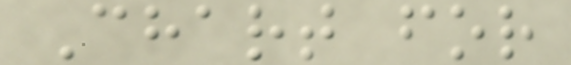Chart for
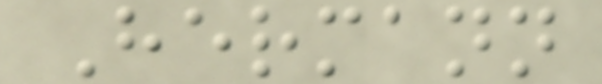Hermann
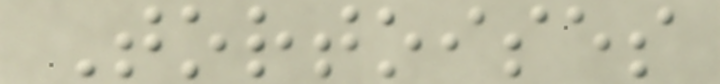Tortoises
